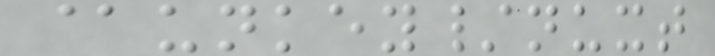@unkey/nuxt
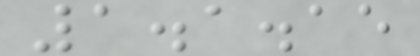1.1.15
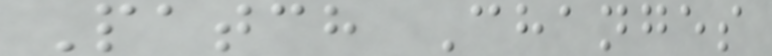Patch Changes
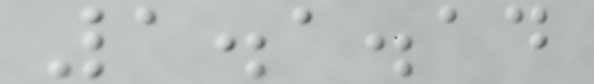1.1.14
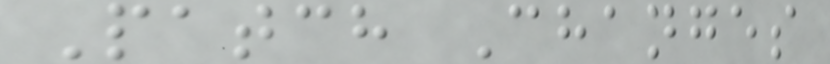Patch Changes
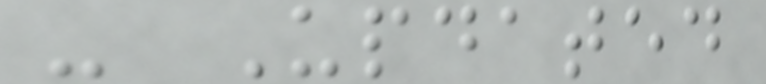- Updated
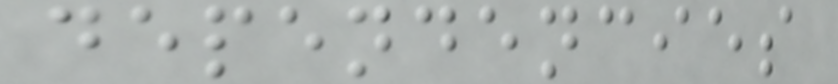dependencies
